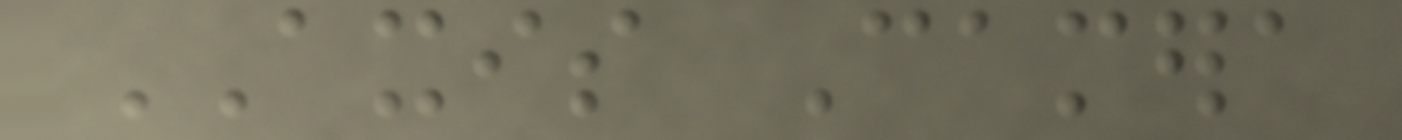AXIS Camera
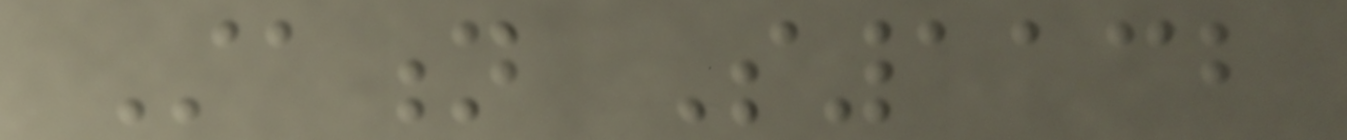Station S1132
